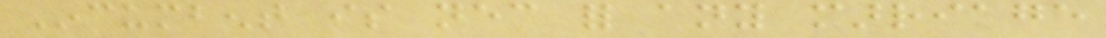Incumbent is necessary for any marriage
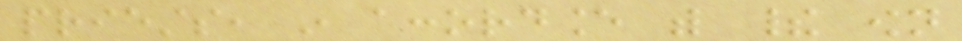priests, in accordance with their own
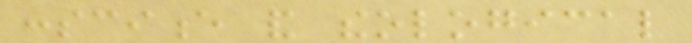conscience and theological
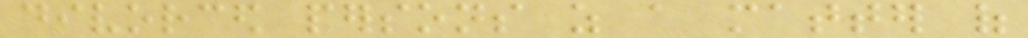divorced persons as a matter of
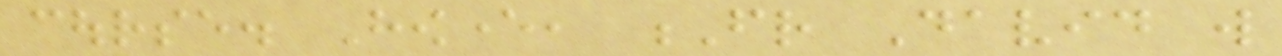course. However, Fr David will
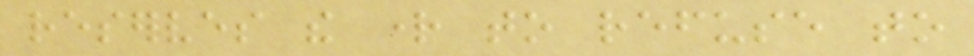reserves the right to refuse to
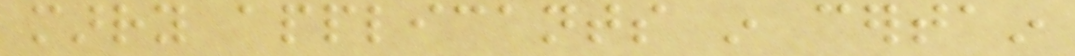marry applicants in certain
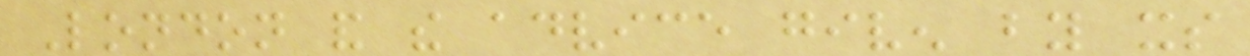London and the advice given by its
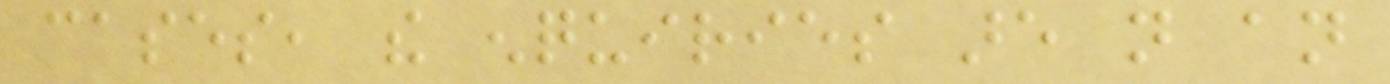cases, the enquiries are not an
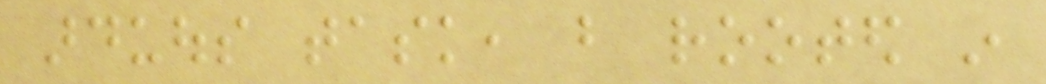arduous task, but rooted in
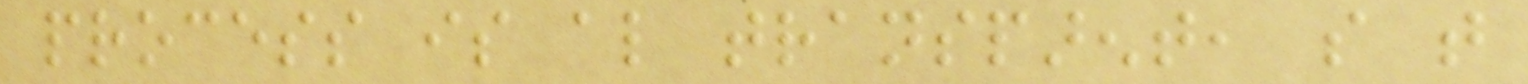process is also transparent, so that
